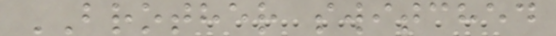BROTHER switched
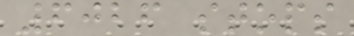6026 stops
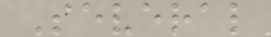Several
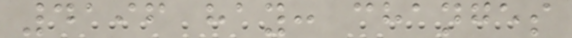4196 hay: changes
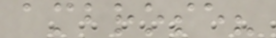ambrose?
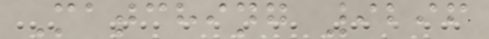Matching 9296
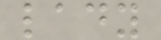lady
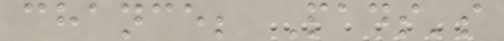chance; Pads's
